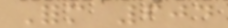Form 604
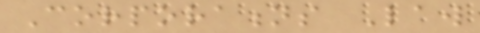Corporations Law
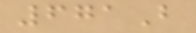671B
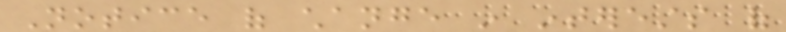Notice of change in interests of
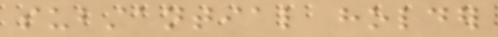substantial holder
